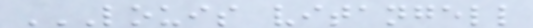LOUIS VITANGELL
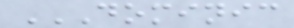DOMINIC
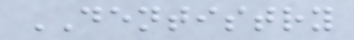DENTISTRY
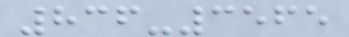836-3565
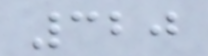320
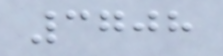3708
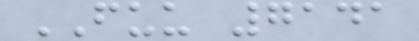FUU 7141
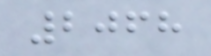2068
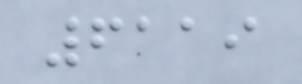6119
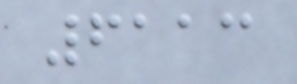6113
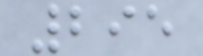295
